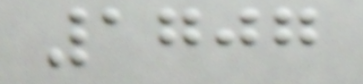1707
